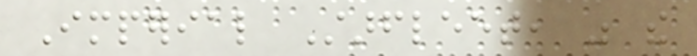Imperial Starfleet, was the
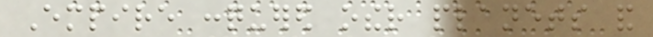Empire conquered other planets and
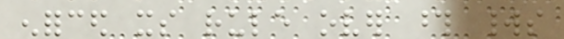enforced its rule over those worlds
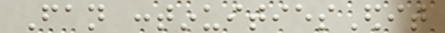Fan continuitiesEdit
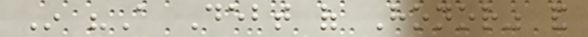In "A Debt of Honor" and
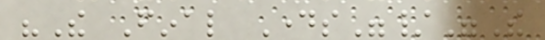"The Final Days"/"The
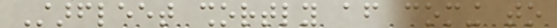Starfleet shortly after coming to
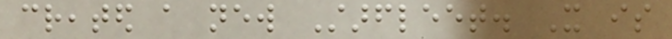created a new Starfleet. It is
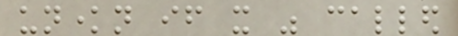unknown if it was called
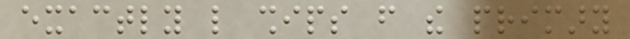exactly like ships from the primary
